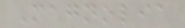Magnolia
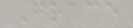Grace
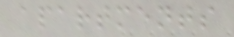apartments
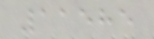11585
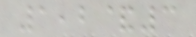1,2&3
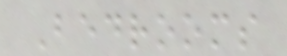Bedrooms
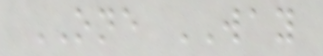ONE WAY
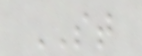ST
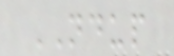NDUP
